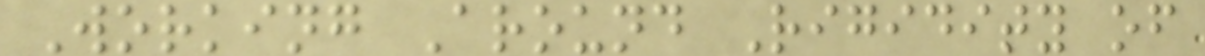Working Around Rigidity of
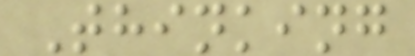Thinking
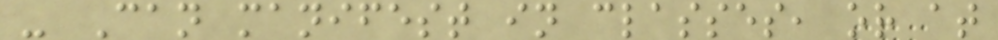- Can manifest in classes, or at
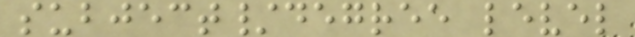subject/degree level
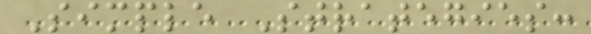Simple Strategies:
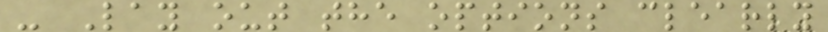- Lay out the options clearly
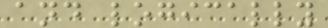and logically
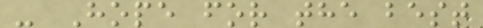- Hope for the best
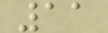11
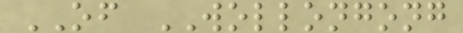OF WOLLONGONG
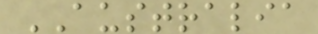AUSTRALIA
